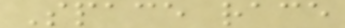Space race
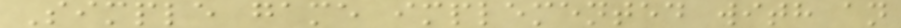Simple game implemented with an
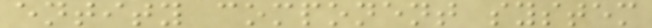entity component system
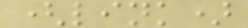(link)
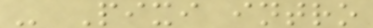- Pixi intro
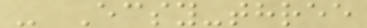- Ecsy-three
